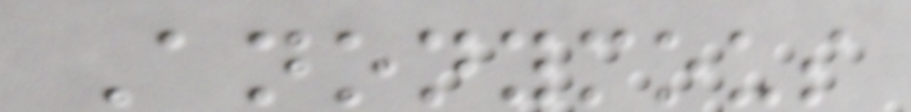Anonymous
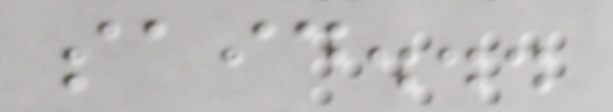said...
